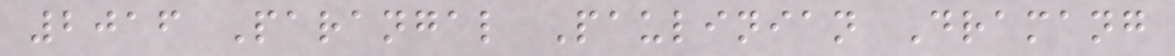2016 Parangal Paulinian Dramang
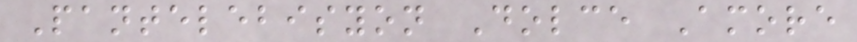Pantelebisyon Dolce Amore
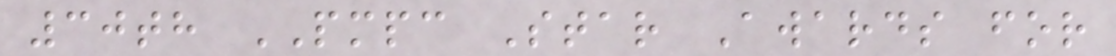30th PMPC Star Awards for
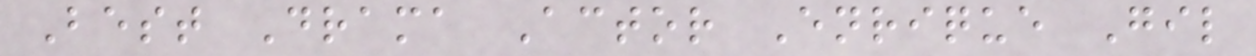Best Drama Actor Enrique Gil
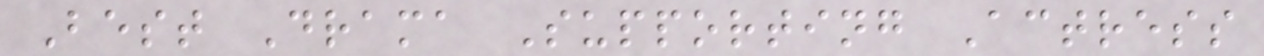Best Drama Supporting Actress
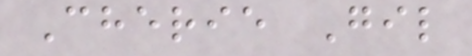Cherie Gil
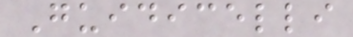Guidicelli
